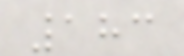183
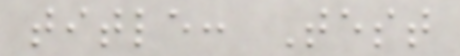title: Test
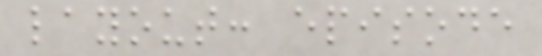layout: episode
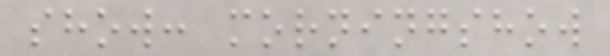show: morningshow
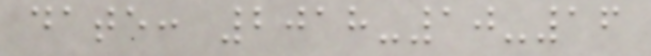date: 2018-10-16
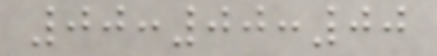00:00:00
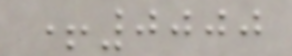+0000
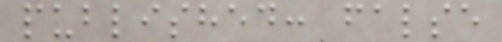published: false
